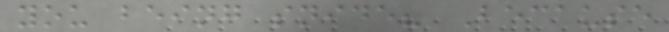you being snide? Because
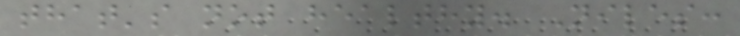that's not healthy. Niles:
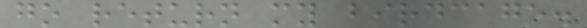go return my birdcage.
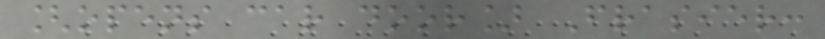[opens car door] Frasier:
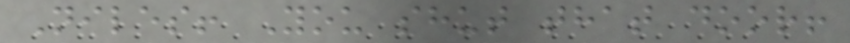Niles! You shut that door!
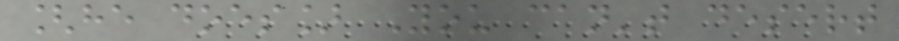[he does] You can't desert
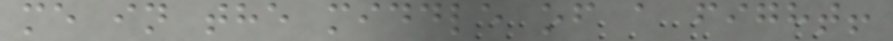me in the middle of a fight!
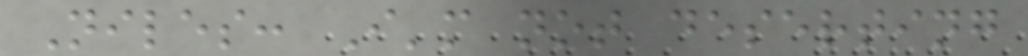Niles: I'm not deserting
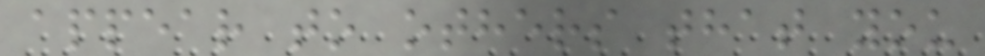appear to others that you
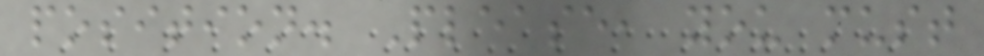position. Please, you must
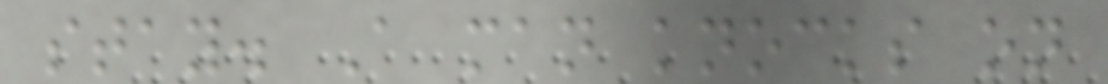stay. A man knocks on
